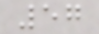57
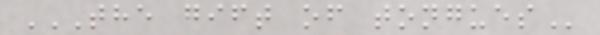THE GIFT OF TONGUES
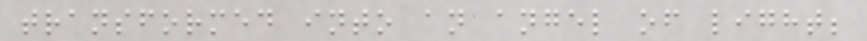transformed into an angel of light;
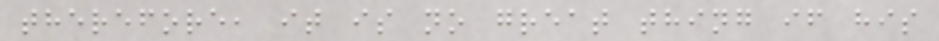therefore, it is no great thing if his
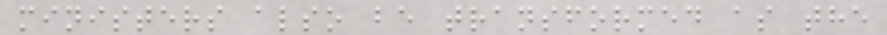ministers also be transformed as the
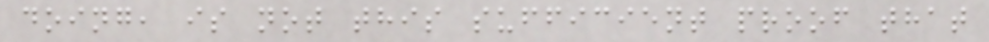doing, is not this sufficient proof that
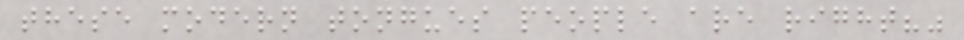these modern tongues people are right?"
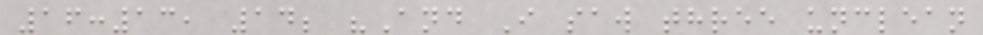16:13, 14; "And I saw three unclean
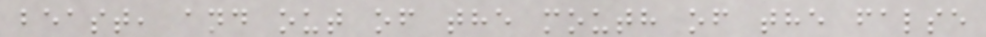beast, and out of the mouth of the false
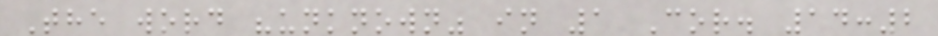The word "unknown" in 1 Cor. 14:2
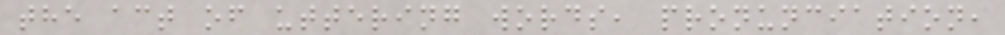the act of uttering words, pronunciation,
